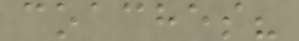coaches?
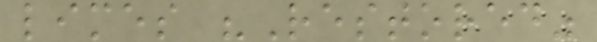limes "Restored"
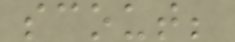scout;
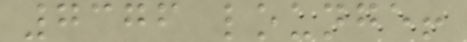7376 lounge!
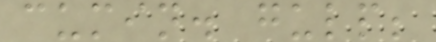cumin. gulp;
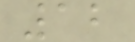12
